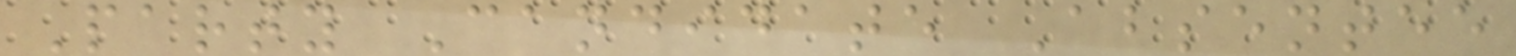Party Candidate Absentee
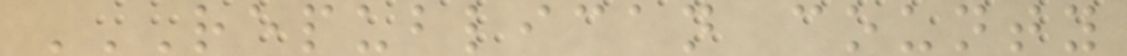REPUBLICAN COUNTY
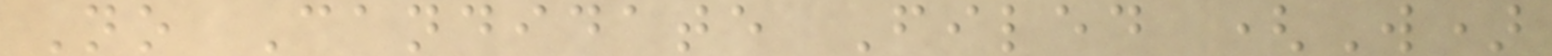No Candidate Filed (W)
